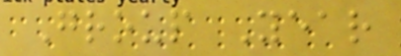Group Year
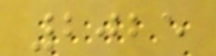2025
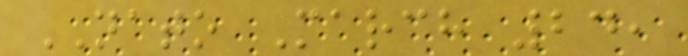NATO March 24,
